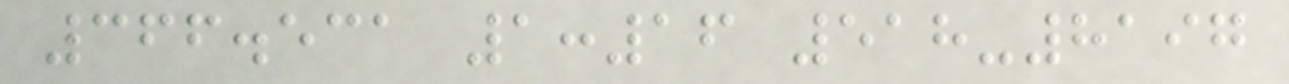366.531 1:16 518-8197
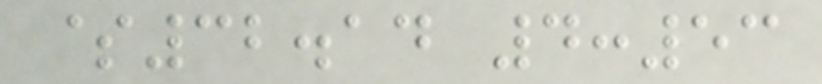$32.14 4:53
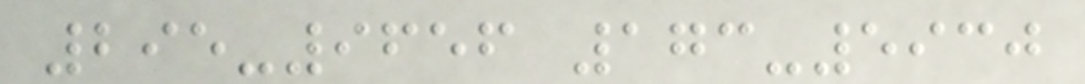295-9656 173-5930
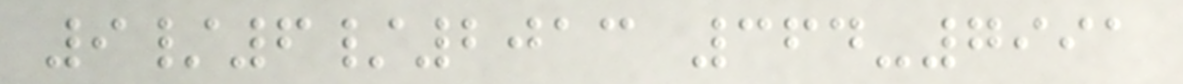9/6/2013 364-7991
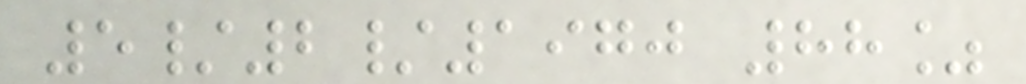5/2/1970 88%
